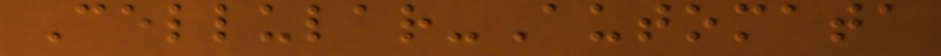Cellular-Automata
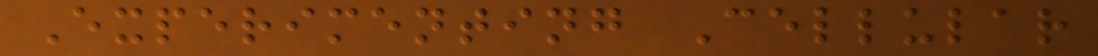Experimenting Cellular
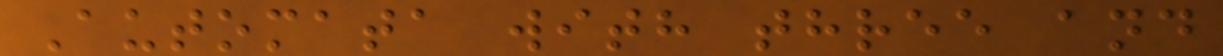Automata with three and
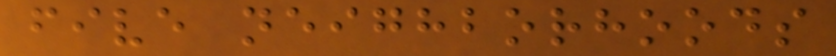five neighborhoods
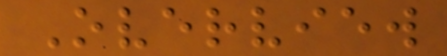Overview
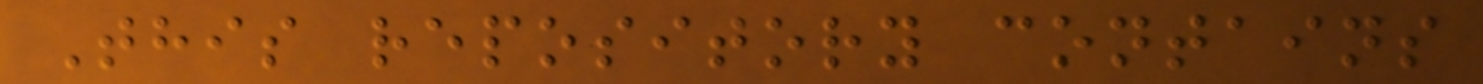This repository contains
